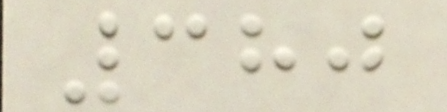380
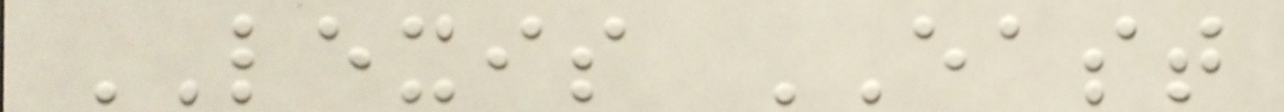LEXIS EAST
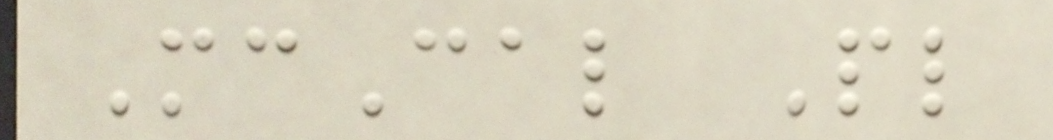McCal Pl
